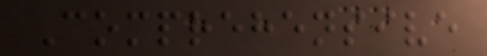Comprehensive
